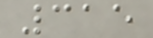315
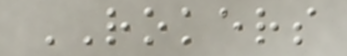ROKERS
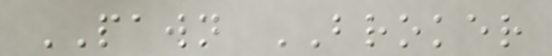PAWN BROKER
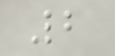2
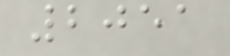2051
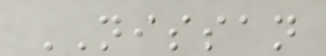NISSAN
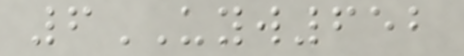6UYW652
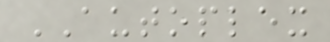AUTOPLEX
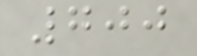700
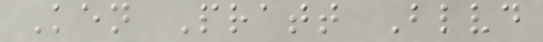Ken Pratt Blvd
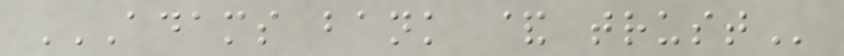ADAMS BANK & TRUST
